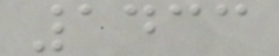1433
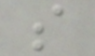s
